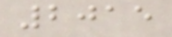2015
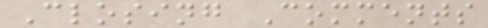Closing Comments
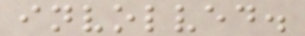involved.
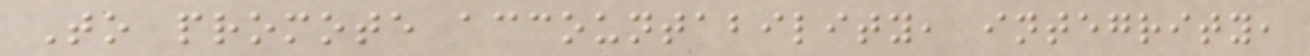To promote accountability, integrity,
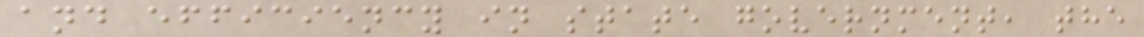and efficiency in state government, the
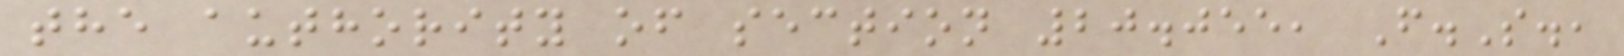the authority of section 20.055, F.S.,
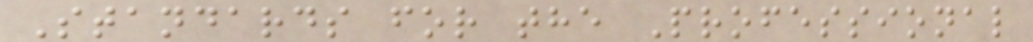Standards for the Professional
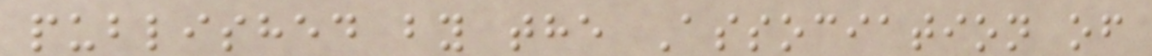published by the Association of
